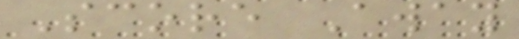Score Away
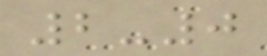2-0
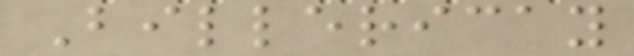Billericay
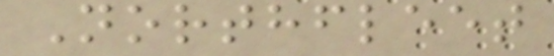Northfleet
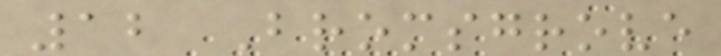12 Bromsgrove
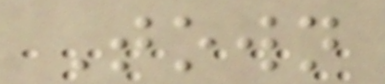Town
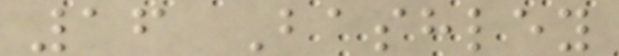16 Bashley
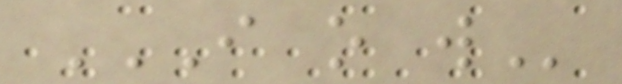I O W
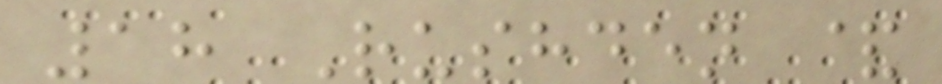18 Rushden &
